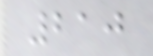210
